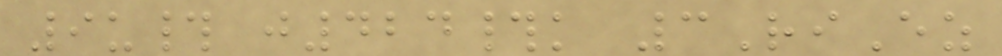9u# j424#k 3RiEz
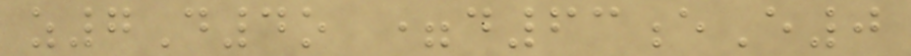z7D4o =d63eE0
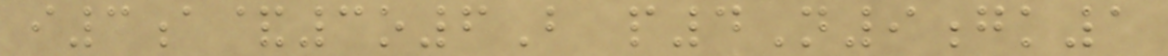i3a&3o6B p4N9gk1
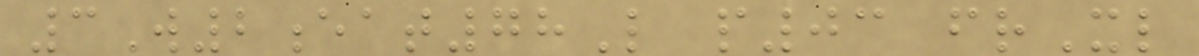3W2eat78L p03 frXl
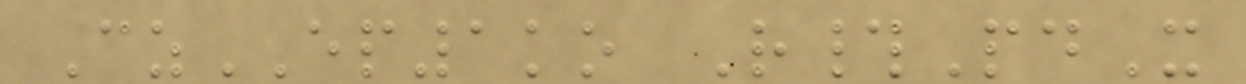CzEP1ko R#PdX
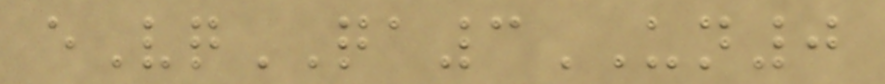eVqQA3UN0
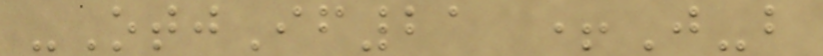-OtjIf21 +J-b
